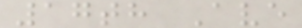17th Ave
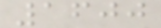1600
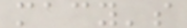macy's
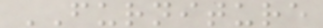FURNITURE
